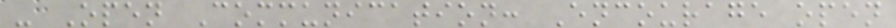- Open Communication: Encourage open
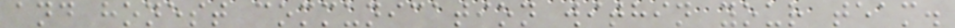and honest communication within your team.
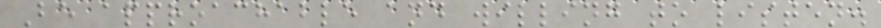Be approachable and willing to listen.
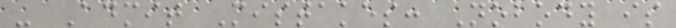- Admit Mistakes: Nobody is
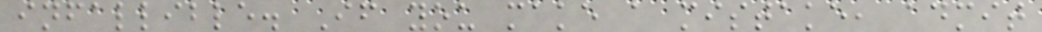infallible. If you make a mistake, admit
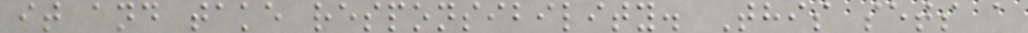it and take responsibility. This sets a
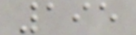195
